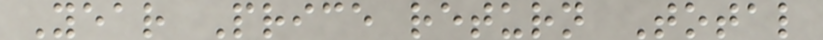Year Price return Total
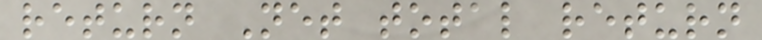return Net total return
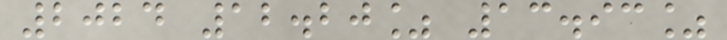2024 12.20% 13.93%
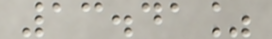13.41%
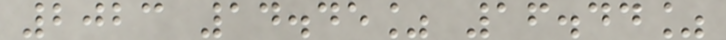2023 14.45% 16.44%
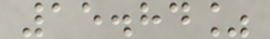15.84%
